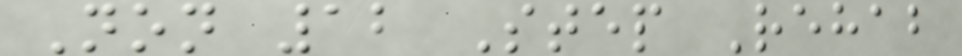Non 12 Step Rehab
